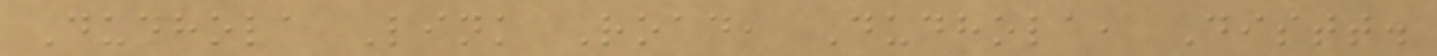Dudhola Link Road, Dudhola, Distt.
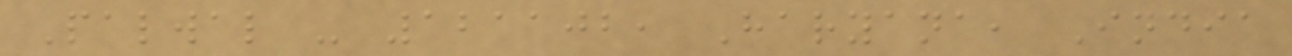Palwal - 121102, Haryana, India
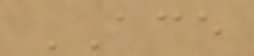ACE
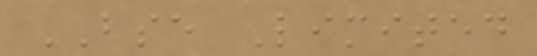BSE Limited
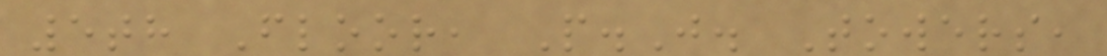5th Floor, P.J. Towers,
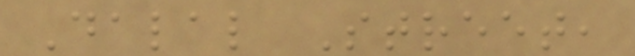Dalal Street,
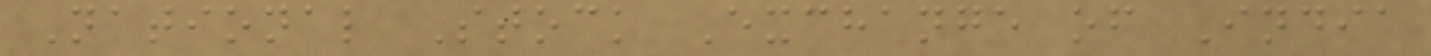National Stock Exchange of India
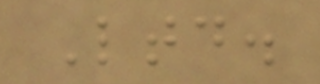Ltd.
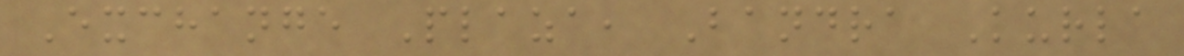Exchange Plaza, Bandra Kurla
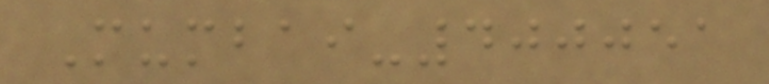Mumbai-400051
